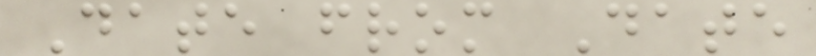Date from Date
